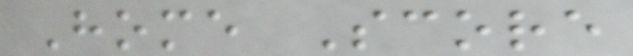Home Score
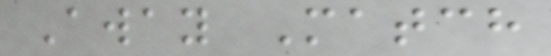Away Match
